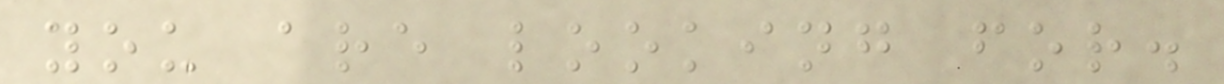you are looking for.
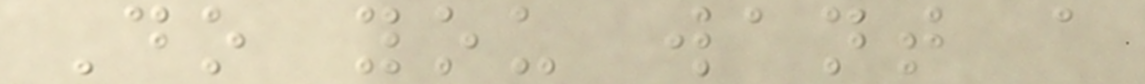Do you want a
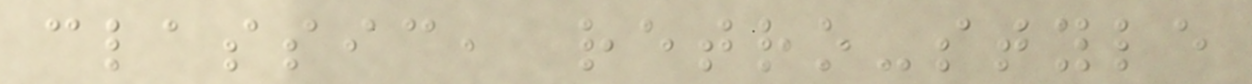classic, retro-style
